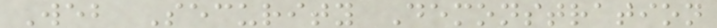Web Security Demonstration
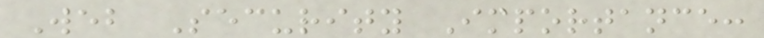Web Security Importance:
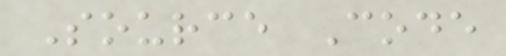Source Code
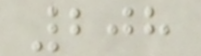208
